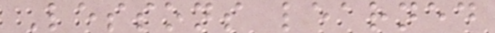Lessons learned
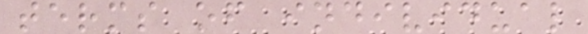terms of individual
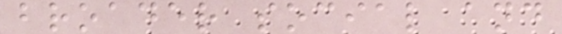broader social and
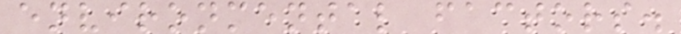environmental factors.
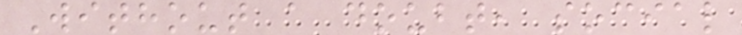Without a doubt, social
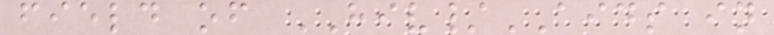field of HIV/AIDS in
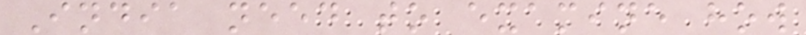India need to examine how
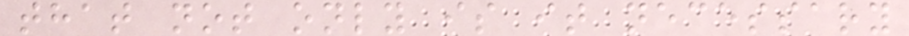that not only is it necessary
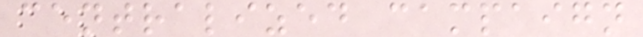centralized campaign
